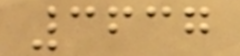3637
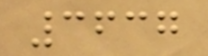3637
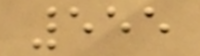555
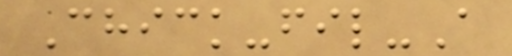Chick-fil-A
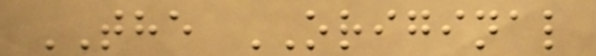THE ORIGINAL
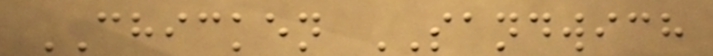CHICKEN SANDWICH
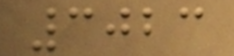3023
